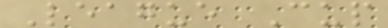League Cup
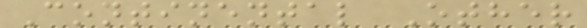Continental Other
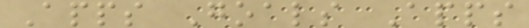Apps Goals Apps
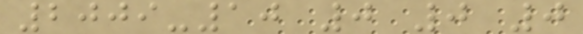2009-10 0 0 0
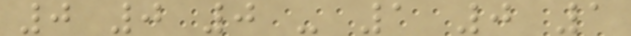0 0 0 - 1 0 1
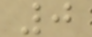0
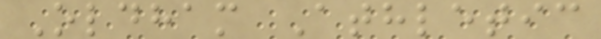Oldham Athletic
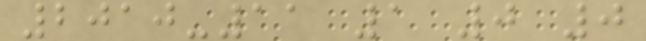2010-11 1 0 0
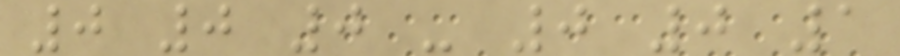0 0 0 - 0 0 1
